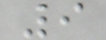9
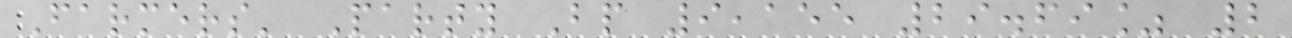Farmers' Party Bp 9,155 29.69% 2
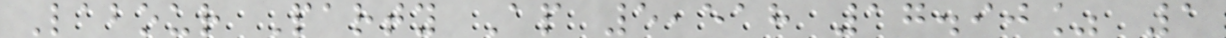Labour Party Ap 5,518 17.90% 1
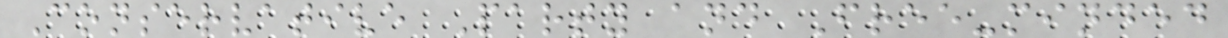Conservative Party and Free-minded
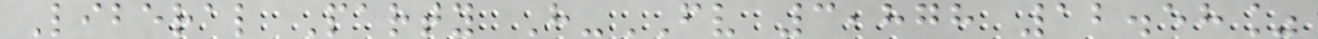Liberal Party H-FV 3,878 12.58%
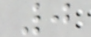0
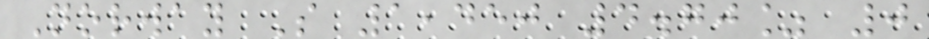Norway S 1,450 4.70% 0
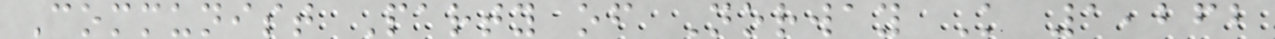Communist Party of Norway K 1,262
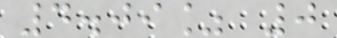4.09% 0
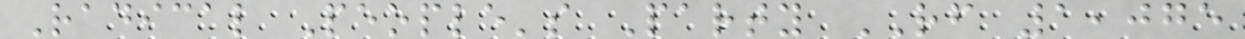Radical People's Party RF 1,075
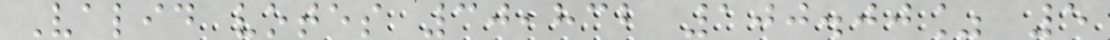Valid votes 30,832 100.00% 5
